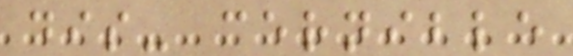dis- cernible
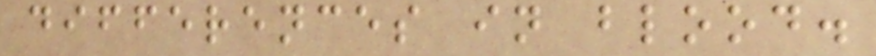differences in blood.
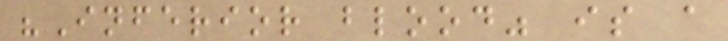"Inferior blood" is a
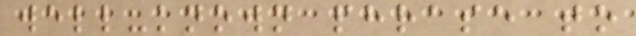well-known phrase to
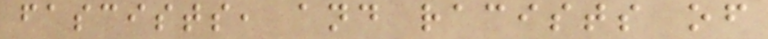fascists, and racists of
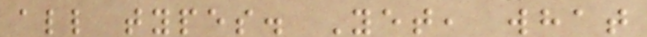all types. Yet, what
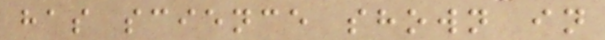has science shown in
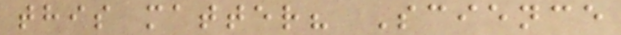this matter? Science
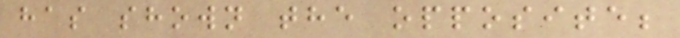has shown the opposite;
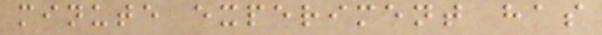minute experiment has
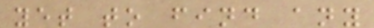yet to find any
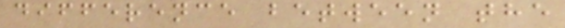difference between the
